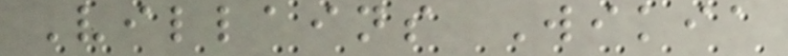Villains Wikia
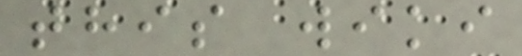this wiki
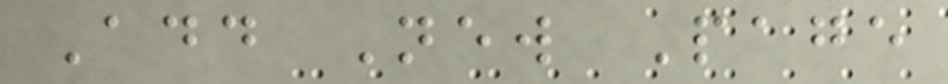Add New Page
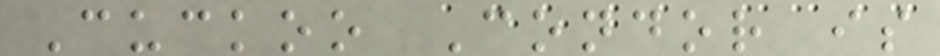Cuckoo Condor is
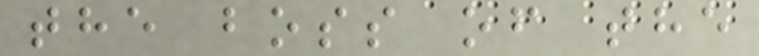the boss of the
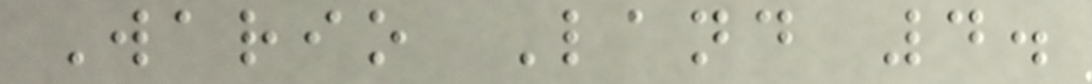Wario Land 4.
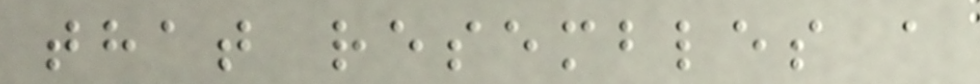that resembles a
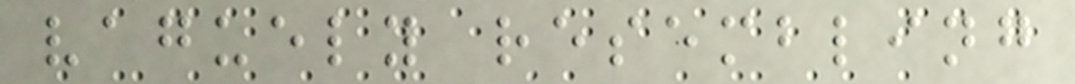vaguely resembling
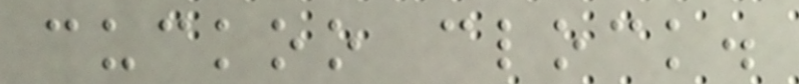cuckoo clock.
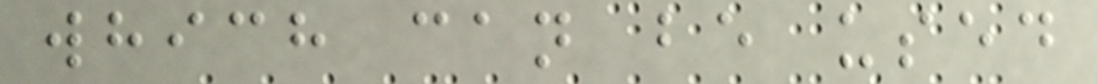which can be used
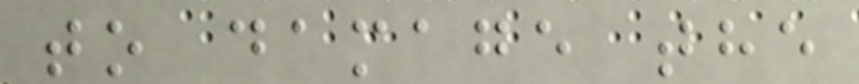to damage the
